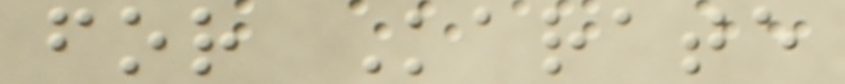for Karate
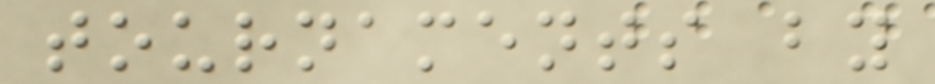tournaments by
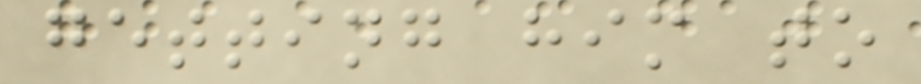getting him to
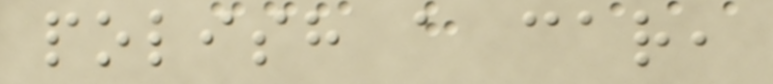polish a car,
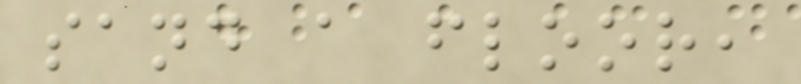sand a floor,
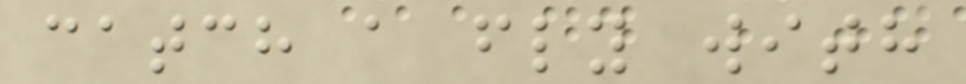catch a fly with
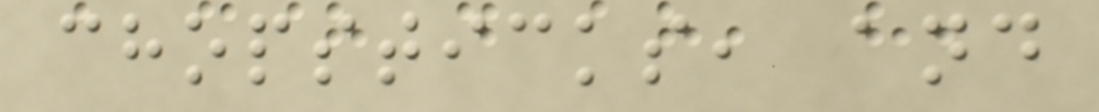chopsticks, and
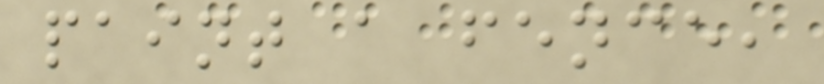paint a fence,
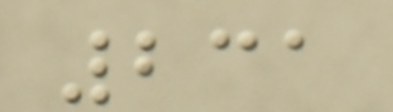231
